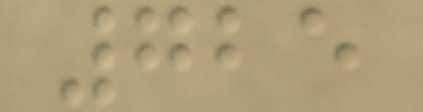725
